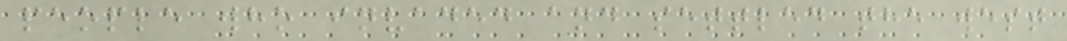people who invaded and settled the west
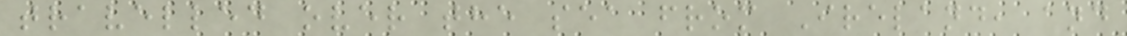travelled over the sea from Ireland, and
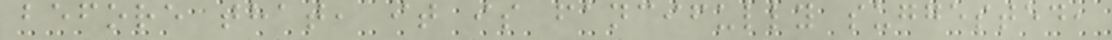before that, it is fancifully suggested,
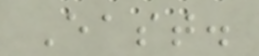East.
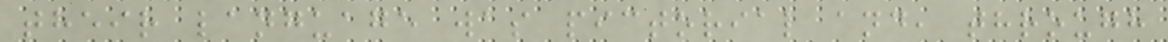their language was pictorial and, through
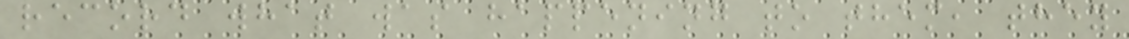record what was happening to them, they
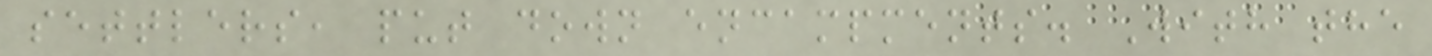settlers, put down encampments. With the
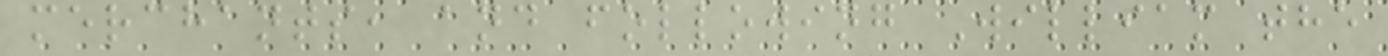merchants, and following William the
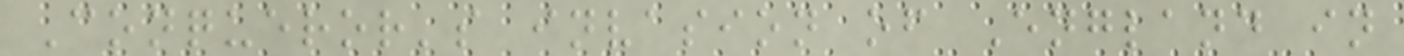Conqueror's invasion of England in
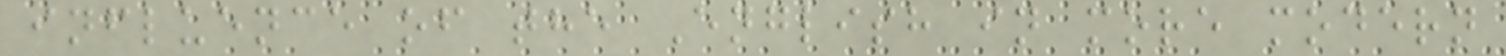influence of the English in more modern
